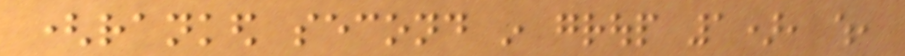(ranked second in group 1), which,
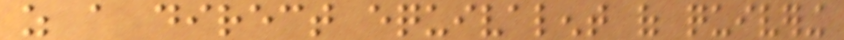as a direct equivalent of quivering
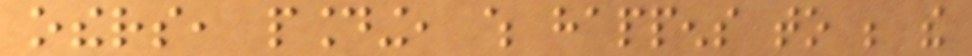others, pounding, which happens to be the
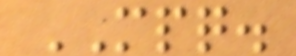MPQ.
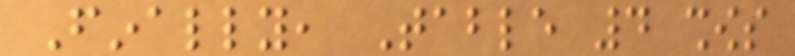Finally, Table 4 shows
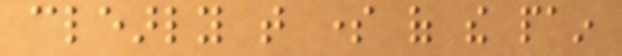clearly that some of the pain
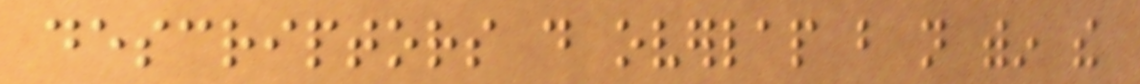descriptors do overlap but not within the
